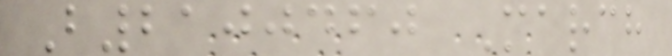B2100460 March
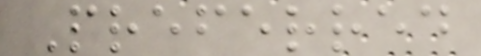Preferred
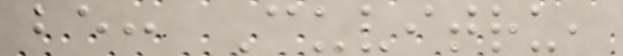be: Cuvitru,
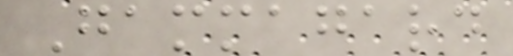Gammagard
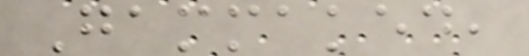Gammaked,
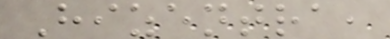Hizentra,
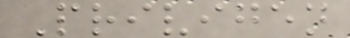Privigen
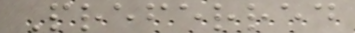Preferred
